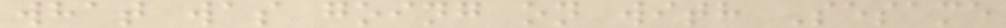what was going on with Sesame
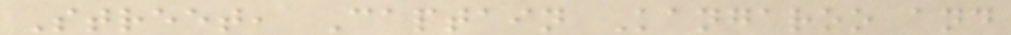Street, Captain Kangaroo and
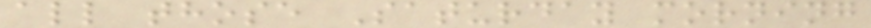all those Saturday morning
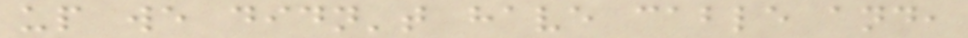up we didn't have cable and,
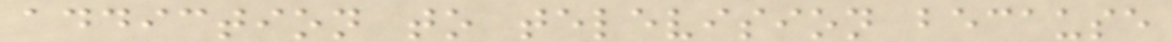addiction to television because
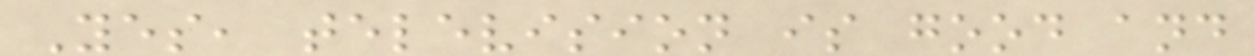Yes, television is good and
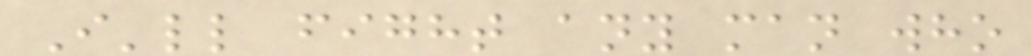I'll fight any man who
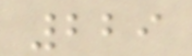229
